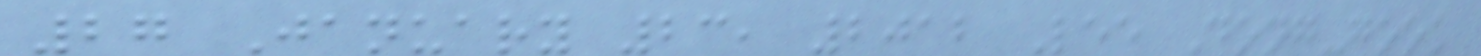27 January 23, 2012 Lee Dong-gook
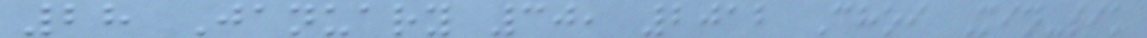28 January 30, 2012 Choi Min-sik
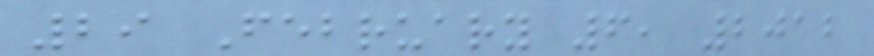29 February 6, 2012
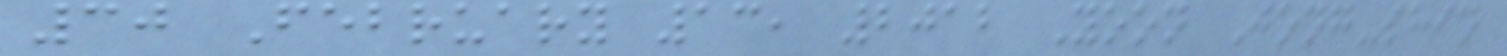30 February 13, 2012 Yoon Jong-shin
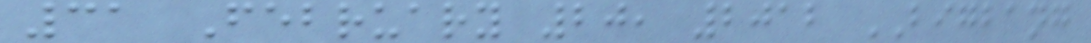31 February 20, 2012 BIGBANG
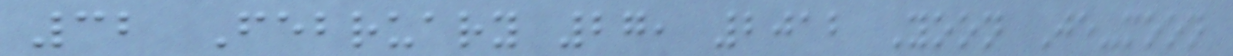32 February 27, 2012 Yoon Je-moon
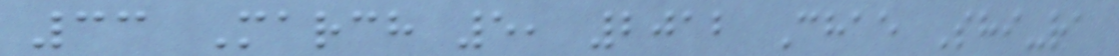33 March 5, 2012 Chae Shi-ra
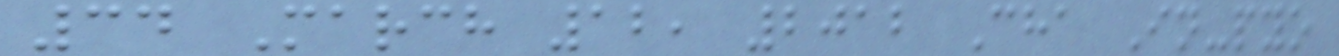34 March 12, 2012 Cha In-pyo
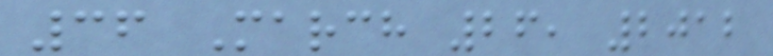36 March 26, 2012
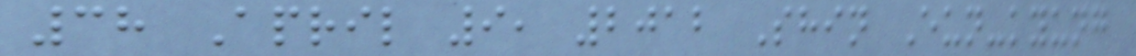38 April 9, 2012 Shin Eun-kyung
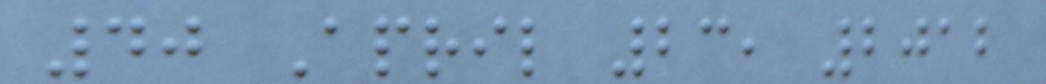40 April 23, 2012
